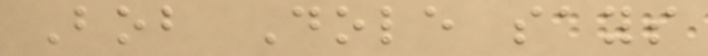Bob Dole says
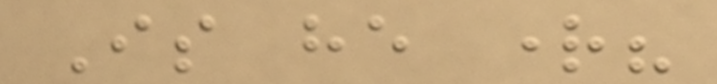Is he right?
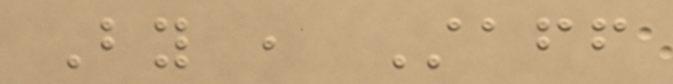By , Staff
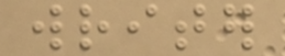writer
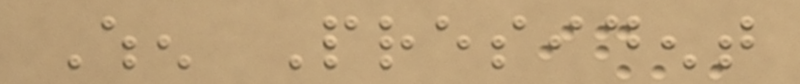When President
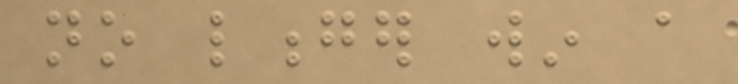no longer win a
